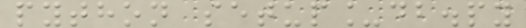python setup_db.py
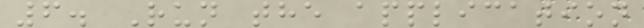6. Run the application
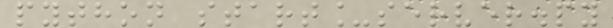python start_server.py
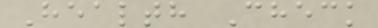Health Check
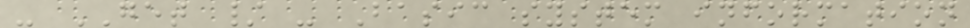- GET / - Basic system information
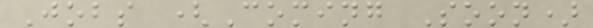Jobs (Coming Soon)
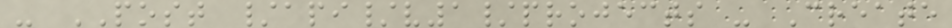- POST /api/v1/projects - Create
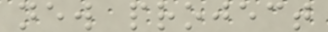new project
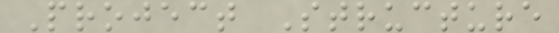Project Structure
